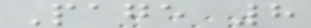Page 8
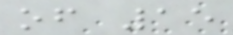of 15
